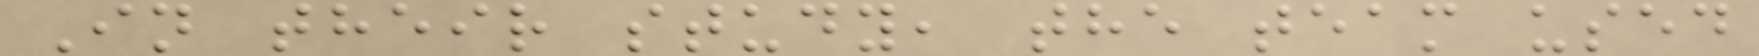In their study, the team used
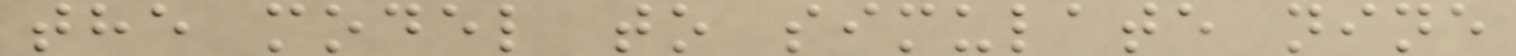the model to simulate nine
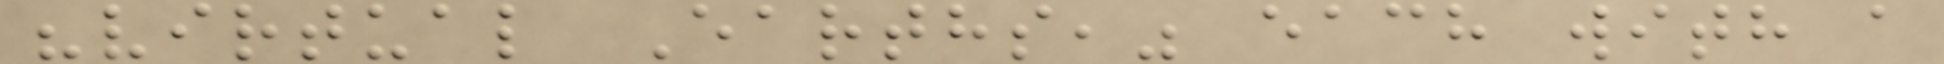"virtual Earths," each with a
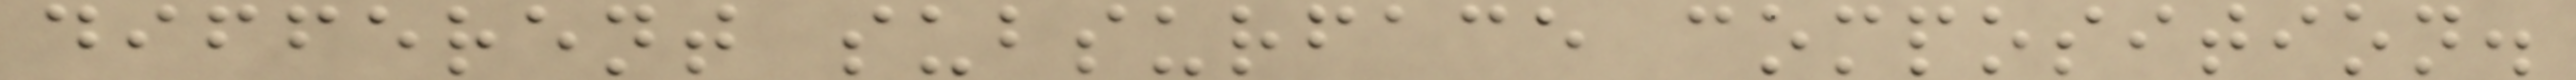different subsurface composition.
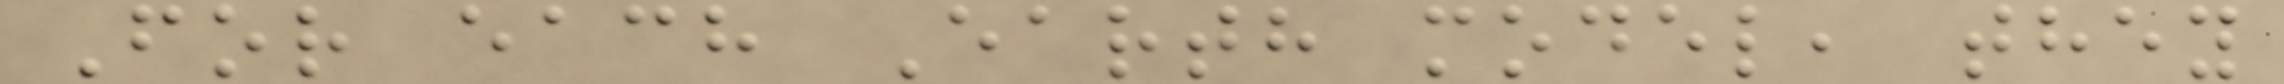For each Earth model, they
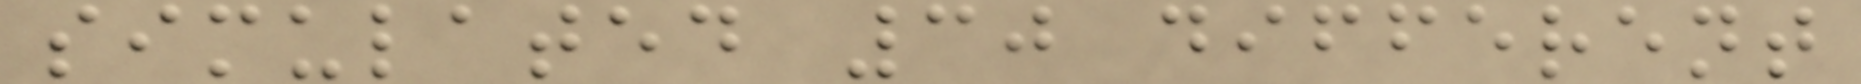simulated 30 different
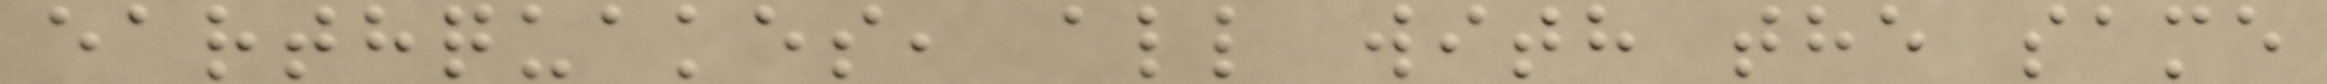earthquakes, all with the same
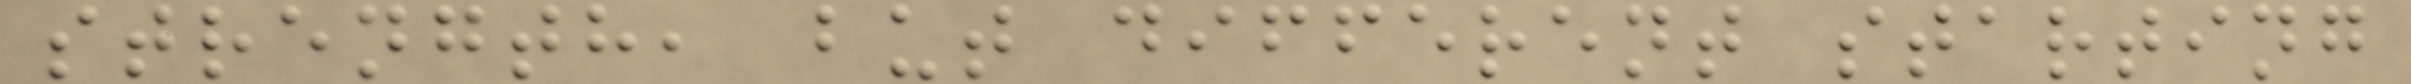strength, but different starting
